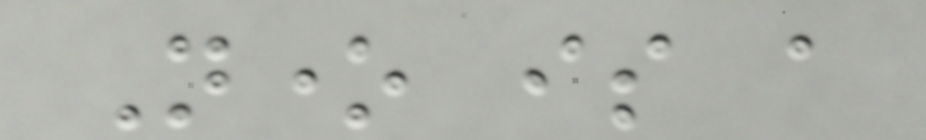None is a
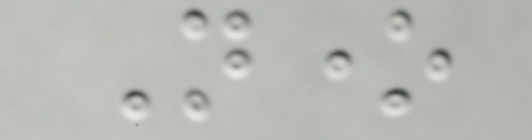None
